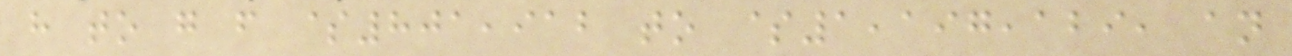have to go from $801,912 to $1,197,129, an
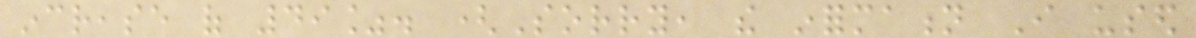increase of 49%. (Sorry, the information I used
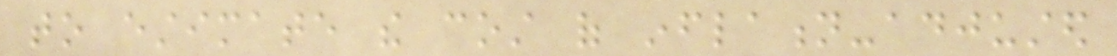to estimate the cost of inflation-adjusted
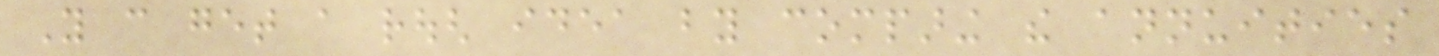You can get a rough idea by comparing the annuities
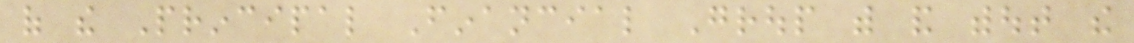of the Principal Financial Group with and without the
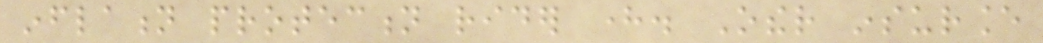inflation protection rider here. Other insurance
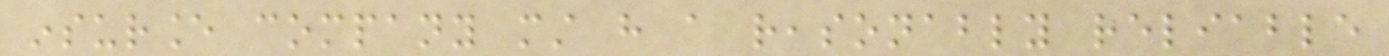insurance company must have a reasonably reliable
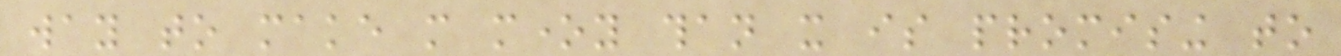way to make more money than it is promising to
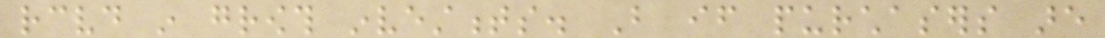received in growth investments. But if purchasers are
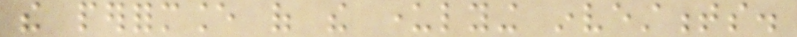the performance of the underlying investments.
